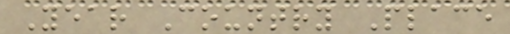Year Country Place
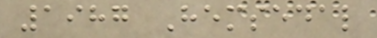1987 Hemsedal
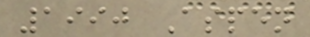1990 Aspen
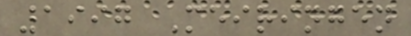1997 Meiringen
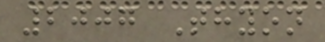2007 Thyon
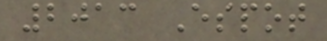2013 Espot
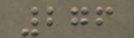276
